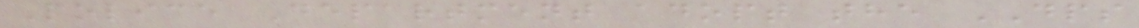Police Department adopt the DPS
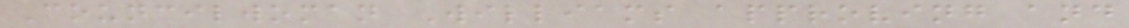Councilwoman Williams approving and
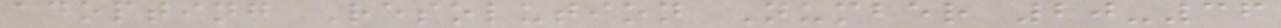adopting Resolution Number 20-36
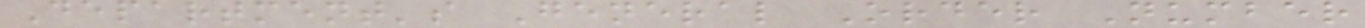Department's General Order Number
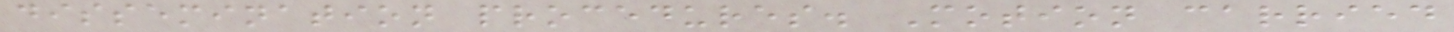dissemination procedures. Motion carried
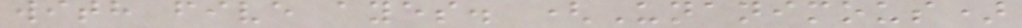with five ayes. (Unanimous)
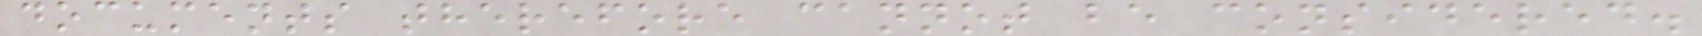documents therefore cannot be considered.
